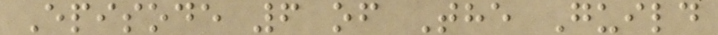Episode 6 of The Guild
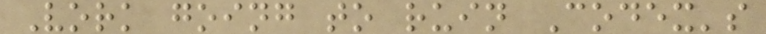Vork going to ruin Codex's
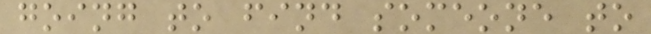going to find someone to
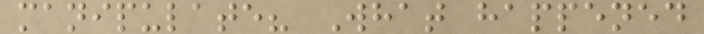manipulate? What happened
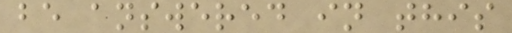be answered in this
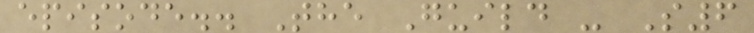episode.. The Guild - S6
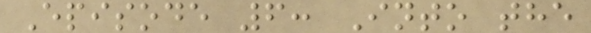Episode 6: Into the
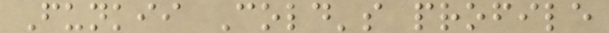Funkii Cold's profile
